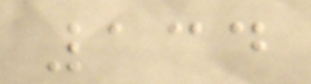134
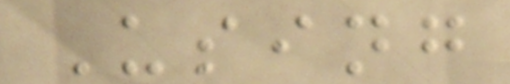Using
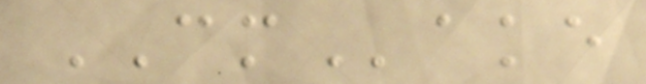CMake
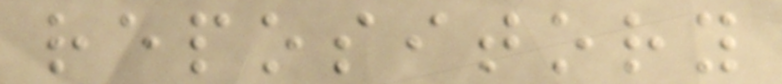repository
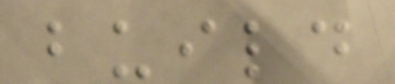build
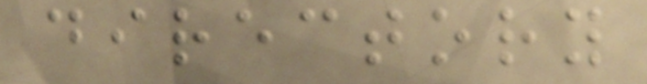directory
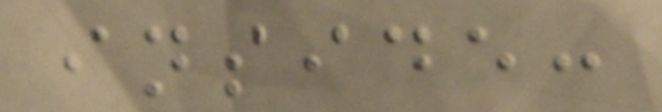inside:
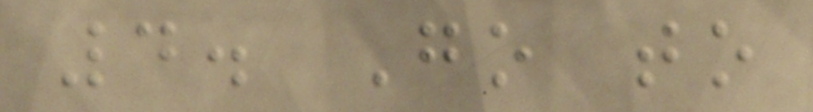4. Go to
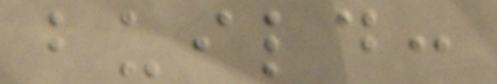build:
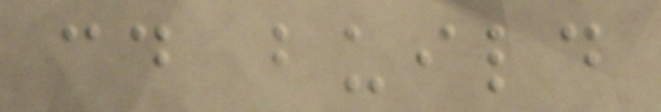cd build
